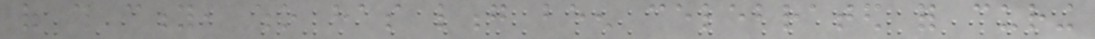of this city, who has long been celebrated for curing
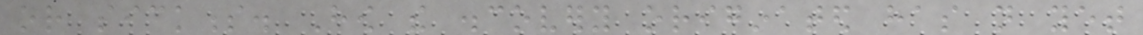or sickness. How the discovery originated has not yet
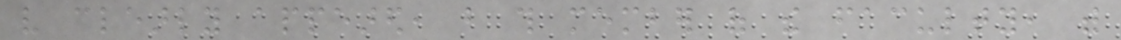very clearly appeared, but this member of the faculty, with
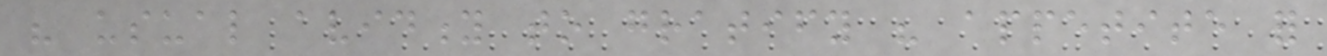his usual avidity to gratify his appetite for
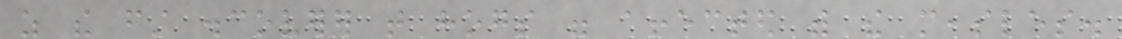as the first discoverer that hogs were affected with the measles.
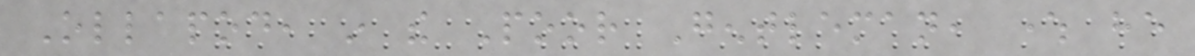Ollapod, in the Poor Gentleman, where he
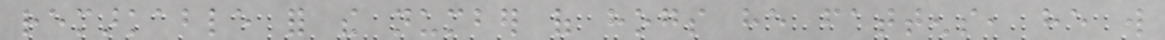remarkable for the number of hogs he fattens, he will
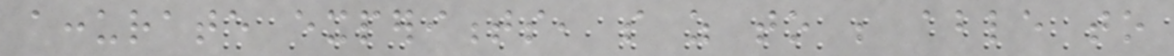accurate experiments, so as to be able to
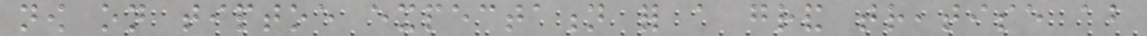now on tiptoe expectation for a grand treatise about
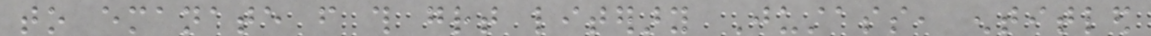to emanate from this great literary Justass, entitled
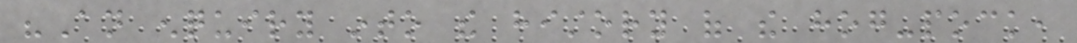"An enquiry into the history of the hog-pock,
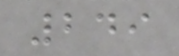249
